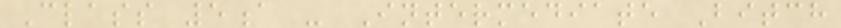Class 5a - Intermediate Bitch
